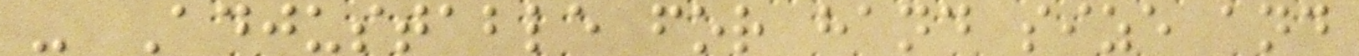- Adjustable for hand size and
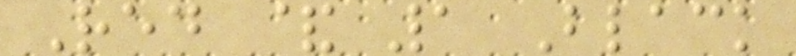Red & 1 Black
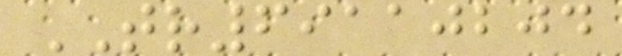TR69110204
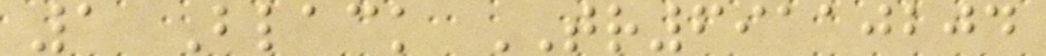1 Black TR69110204
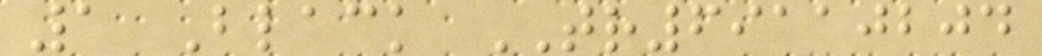1 Black TR69110204
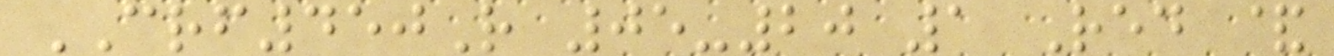CRF450R 05-20 1 Red &
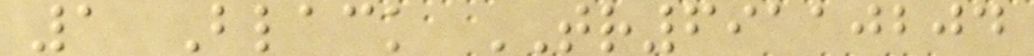1 Black TR69110204
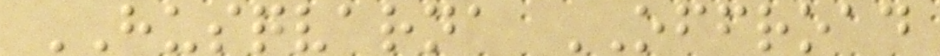HUSQVARNA OFFROAD
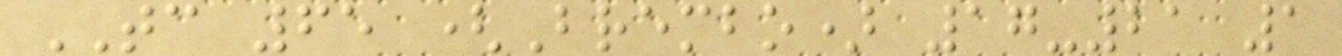TC 65 (Brembo) 17-21 1
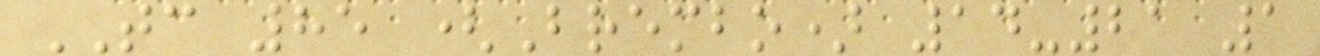TC 85 (Brembo) 14-21 1
